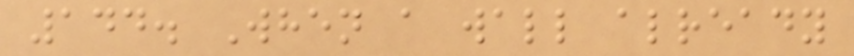144. When a wall already
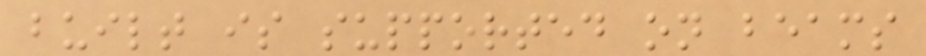built is supported on beams
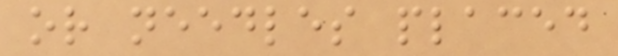or needles placed
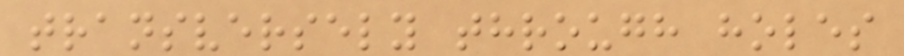transversely through holes
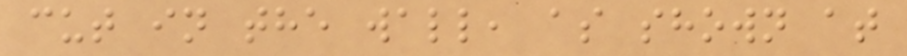cut in the wall, as shown at
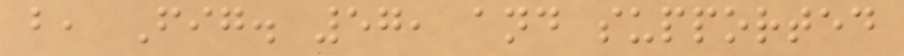b, Fig. 57, and supported
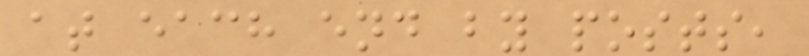at each end by posts,
